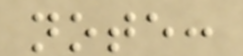note:
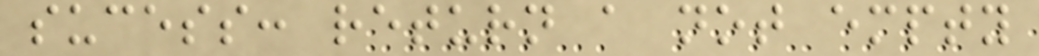sucess: return a not empty
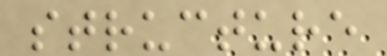structure
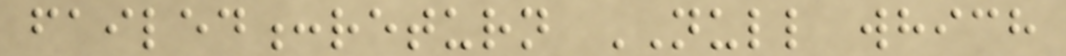failed:return NULL which
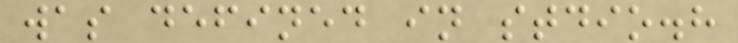was defined in stdio.h
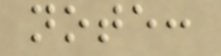note:
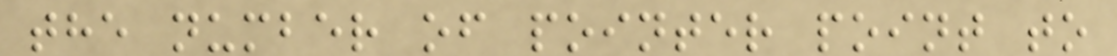the number of pointer point to
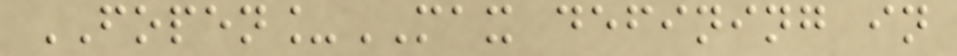FOPEN_MAX defining in
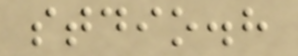stdio.h
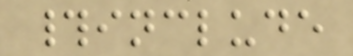#include
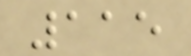115
